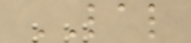LAL
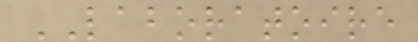LABORATOIRE
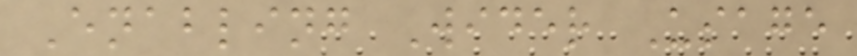Enabling Wider Usage
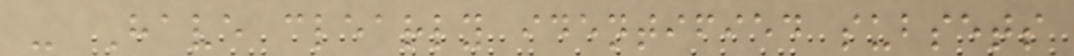- Have clearly identified subsets
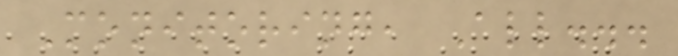Monitoring, All...
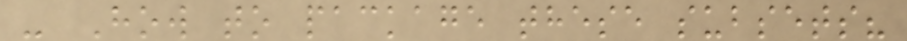- How to package these subsets?
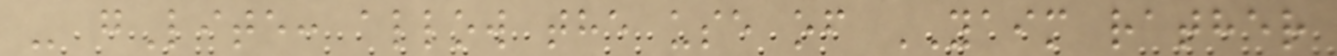- gLite: allow the use of YAIM rather
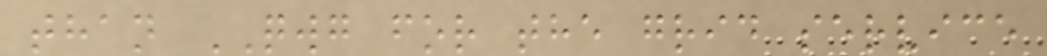than QWG for the grid service
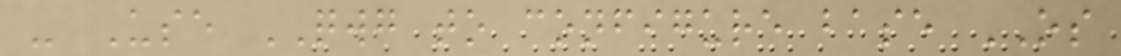- Use QWG to configure base OS
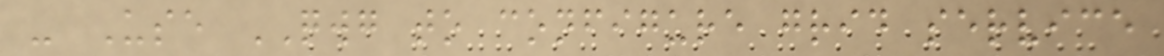- Use QWG to configure grid service
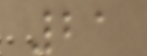21
